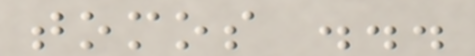tomos ...
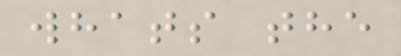whats the
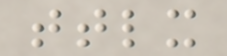ttlx
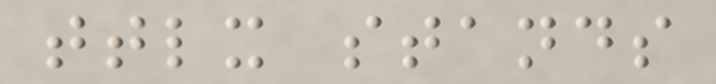ttlx stands
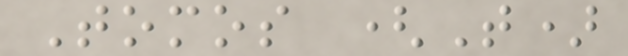Tomos (T)
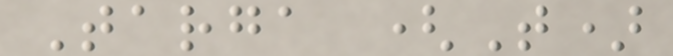Targa (T)
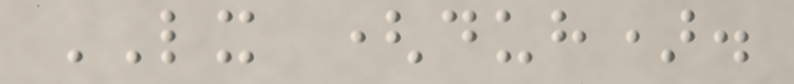LX (duh).
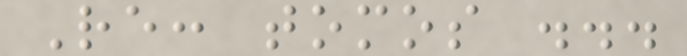Re: tomos ...
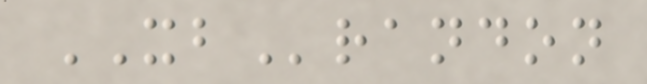XBrandon
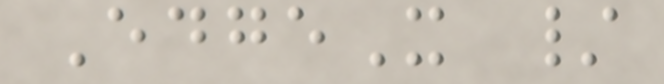EdgeX /
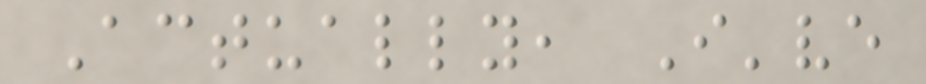Actually, I've
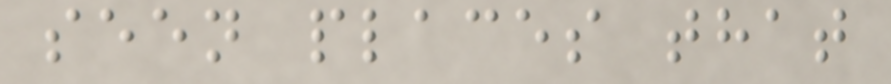seen places that
